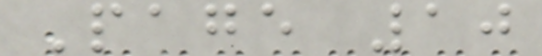Page 10
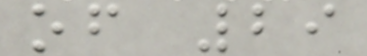of 29
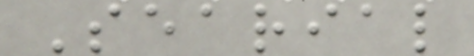Searial
